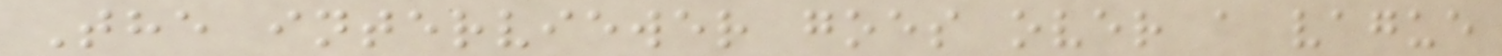The interviewer goes over a vague
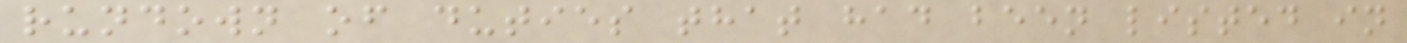rundown of duties that had been listed in
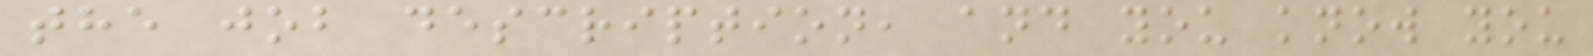the job description, and you know you
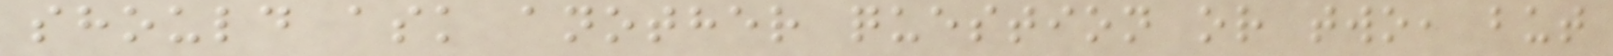should ask another question or two, but
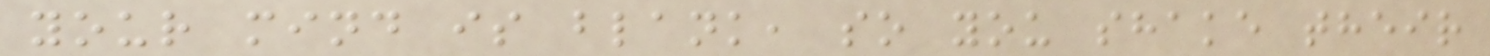your mind is blank, so you shake their
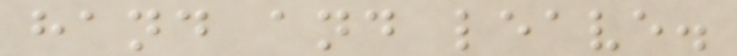hand and leave.
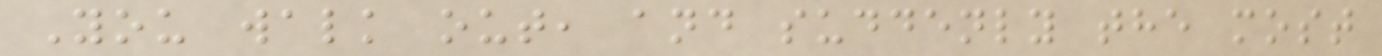You walk out, and suddenly the most
